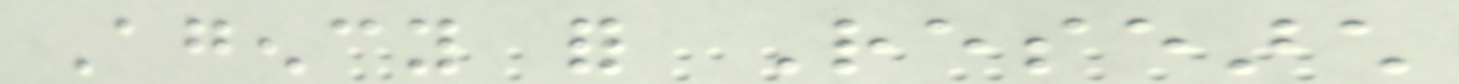Agency for Research
